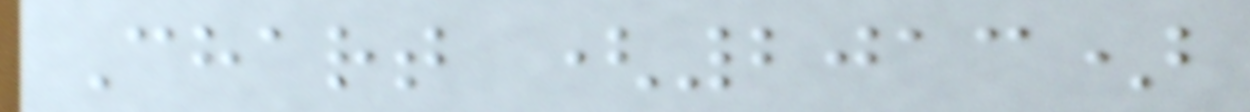Chart (2013)
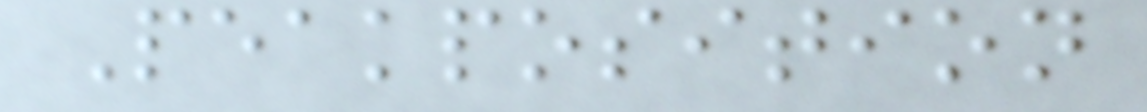Peakposition
